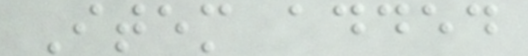Item added
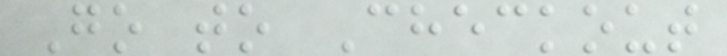Go to Checkout
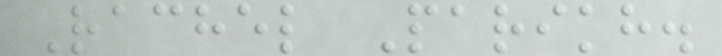Rachel Parikh.
